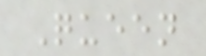Queen
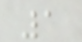1
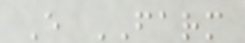E FARM
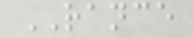RANCE
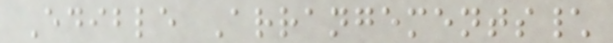Edible Arrangements\
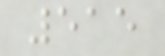515
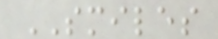SMILES
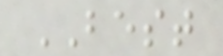BEST
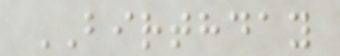BIRTHDAY
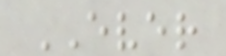EVER
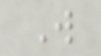W
